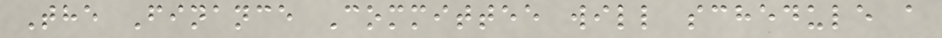The Finance Committee will schedule a
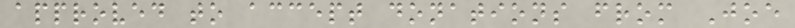approved to accept donations from Joe
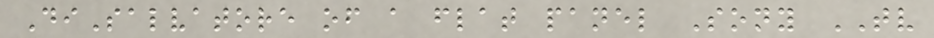DiSalvatore of a flat panel Sony TV
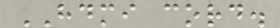HDMI cord.
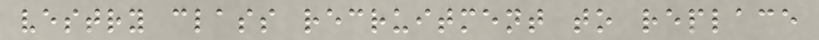vestry class recruitment to replace
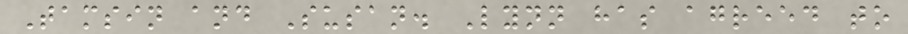Tamsin and Susan. Lynn has agreed to
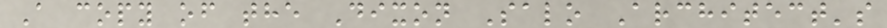A copy of the Dixon Salo Architect's
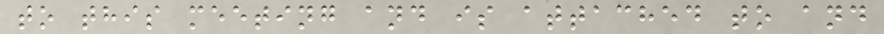to this meeting and is attached to and
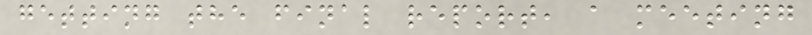getting the final report, a meeting
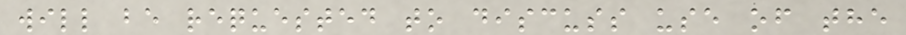will be requested to discuss use of the
